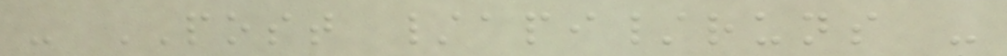- POST /api/runs -
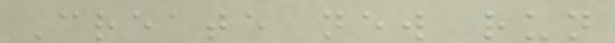Create new run
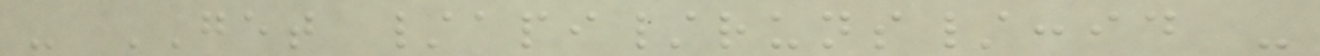- GET /api/runs/:id -
